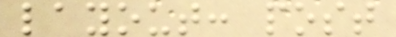layout: post
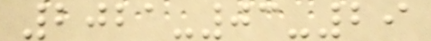2021-03-29
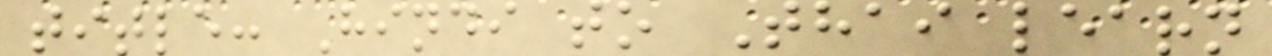title: Hindi to Thai learn
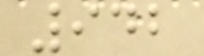942
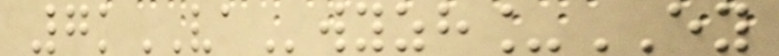7kVAwyzh_EY
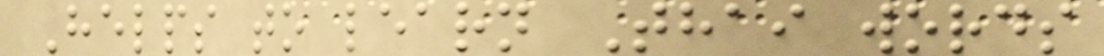Helps to learn Thai words
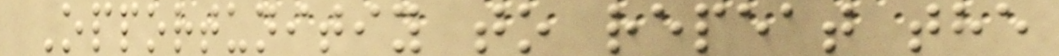Opportunitiy to repeat the
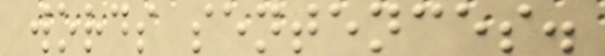words sentences.
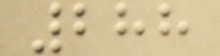288
